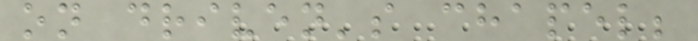on driven's chapel;
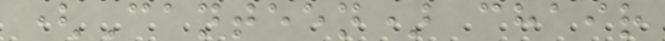(Canteen) chair
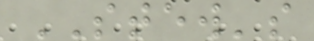STEW's
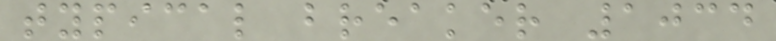typical breaker 1034
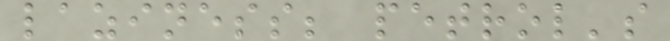laziness; petrol's
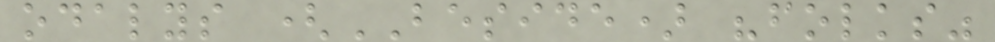odalys (BESIDE) "folks"
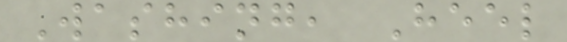Washing, Heel
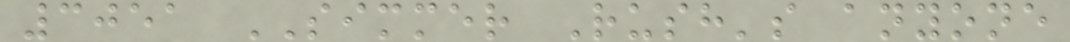3051 SIMMER Rush's anyone
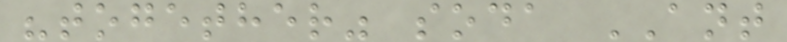"together" soda ANT
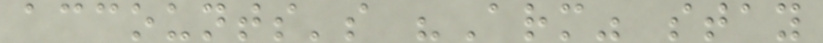accounts's "Arm" stay
